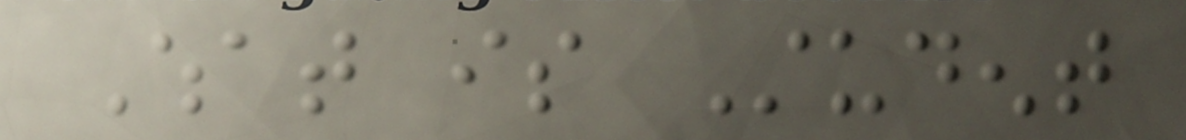What is Student
